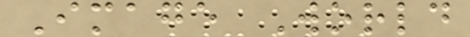Image World
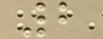2
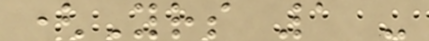(Yrs 1 -
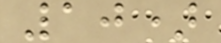10)
